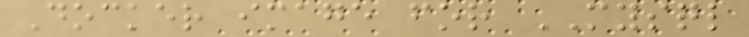Docker image for MYSQL
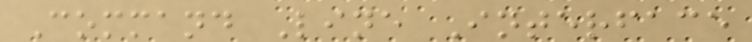Command Line Interface
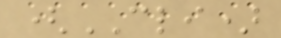(CLI)
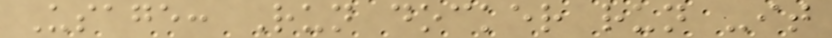Usage: Run docker run -it
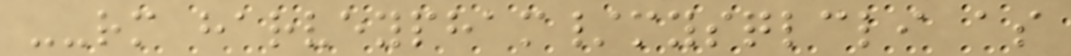--rm harveypham/mysqlcli as
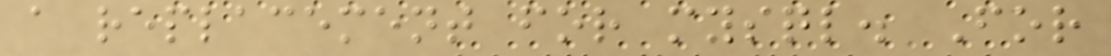a replacement for mysql. For
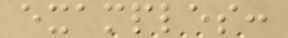examples:
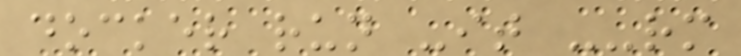docker run -it --rm
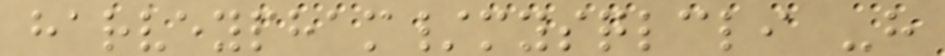harveypham/mysqlcli -h
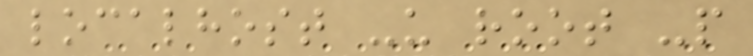localhost -u root -p
